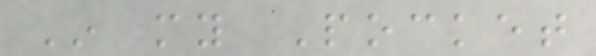In my Pocket
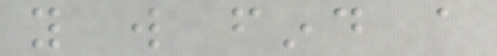you will find a
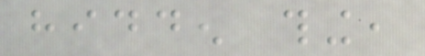hidden thing,
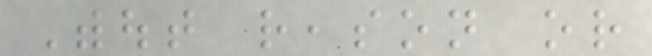Without reason or
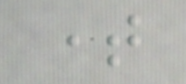time
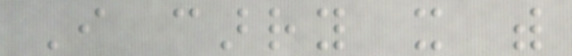I carry it with
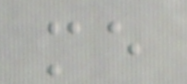me
